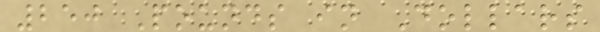250 Pounds in Dollars
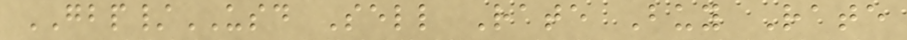GBP/USD Sell Rate Buy Rate
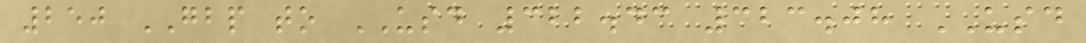250 GBP to USD 322.43 323.08 USD
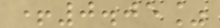+0.05%
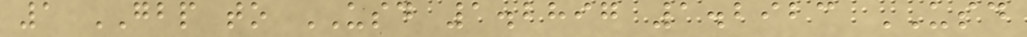1 GBP to USD 1.2897 1.2923 USD
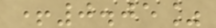+0.05%
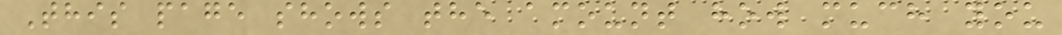This page shows the amount how much you
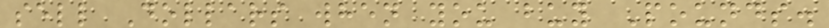sell Dollars when you buy Pounds.
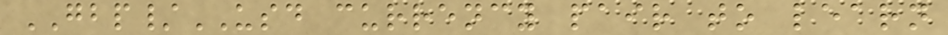GBP/USD currency pair to learn
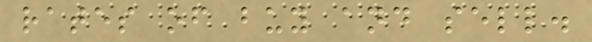rates of buy and sell.
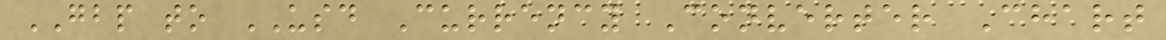GBP to USD Currency Converter Chart
